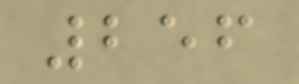256
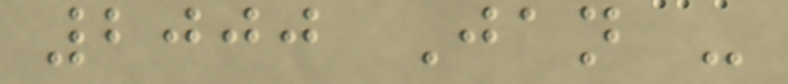2000 Jan -
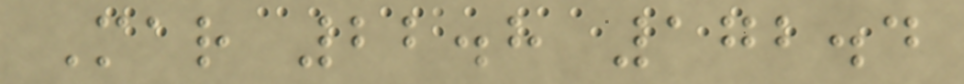Mar 22.8 172.4
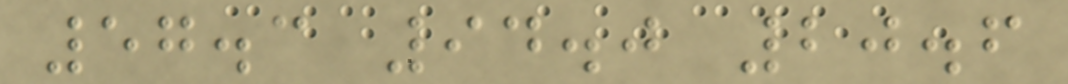57.3 94.0 20.6
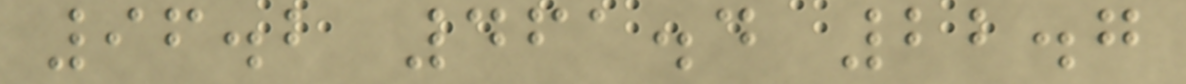96.2 461.4 22.7
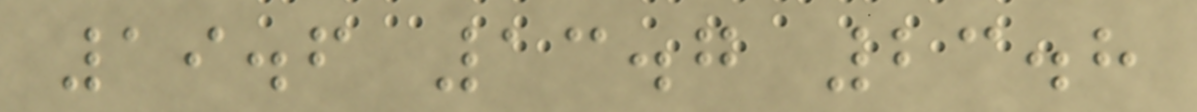19.6 13.7 23.8
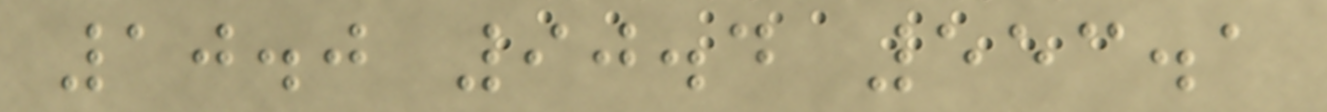10.0 90.4 553.1
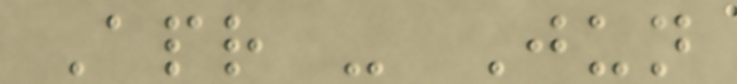Apr - Jun
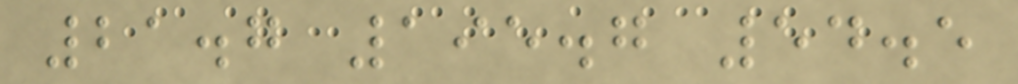21.7 195.7 54.5
